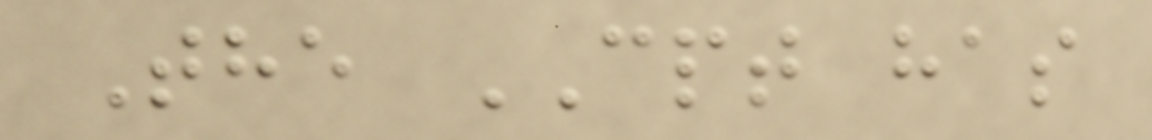The CPT has
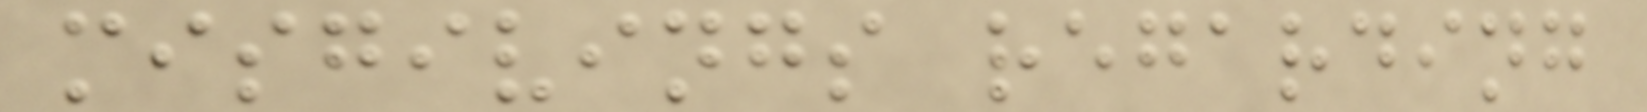misgivings regarding
